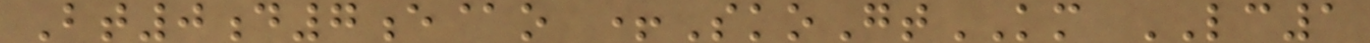Bt0d7e@o +SkoGtKM LC1
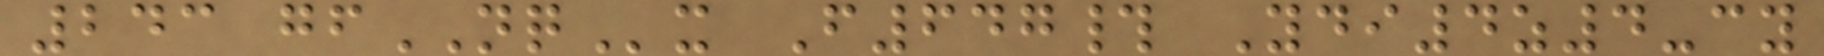243 gfNQx F647# Ydi4z4-cy
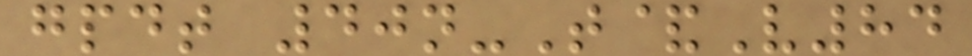gpdt 40n-T&V84
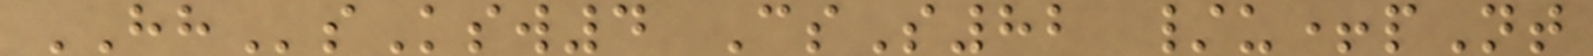HHsKsw4 CsS82 /u+pNt
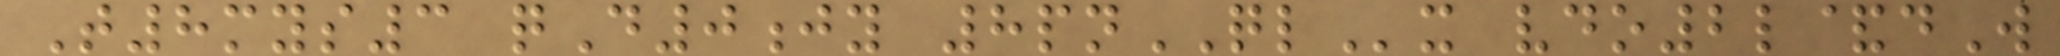T8mys3 qD0jy 8pnQLx vdo2l&dW
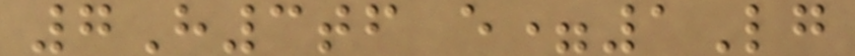7H3tf e=1Lg
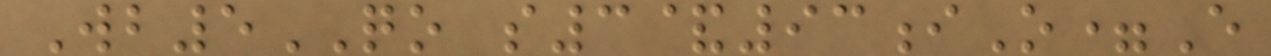Wb5QO s3&93iO=E
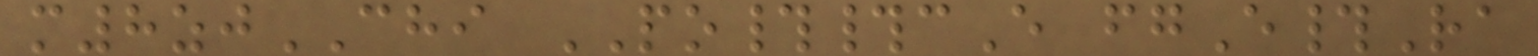m8zjCHI PO##cE fgE#Ra
